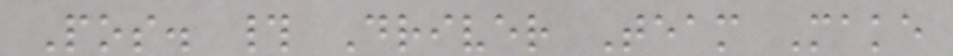Pos. # Driver Team Make
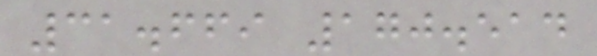31.669 170.514
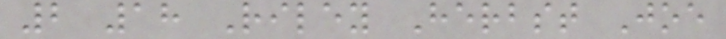2 18 Riley Herbst Joe
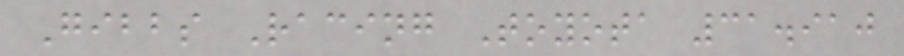Gibbs Racing Toyota 31.910
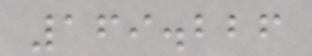169.226
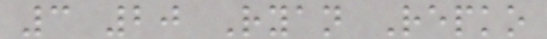3 20 Ryan Repko
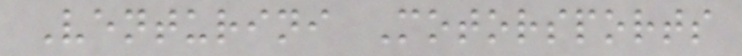Venturini Motorsports
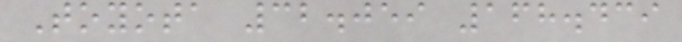Toyota 32.059 168.439
